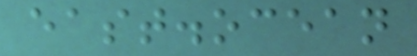east.ocean
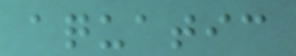aquatic
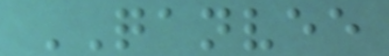QANVEE
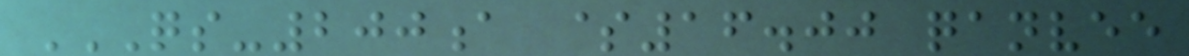QS-200A $16.00 QANVEE
